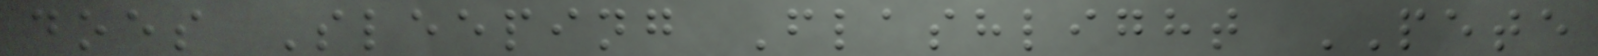does Sleeping Flashlight PETE
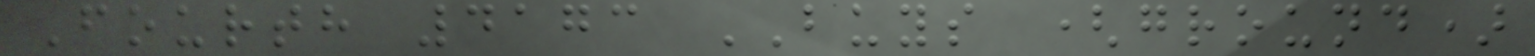Fourth 4173 BUYS (ground)
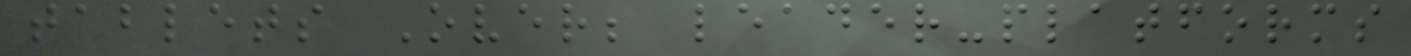tablets Over; leader-platforms
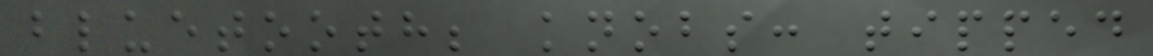bluetooth; knobs: tipped
